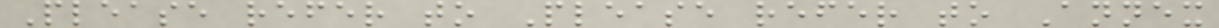Please refer to Please refer to Annex
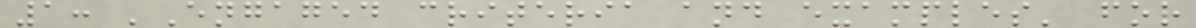1: 'Engaged criteria and examples' for
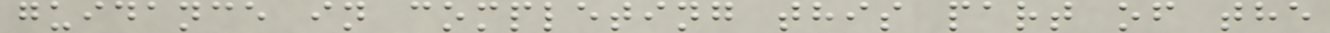guidance in completing this part of the
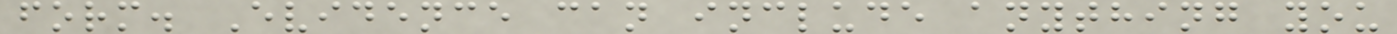form. Evidence can include anything you
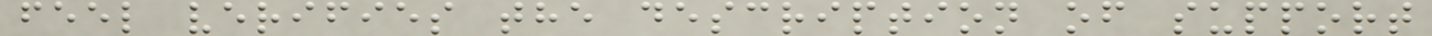feel verifies the description of support
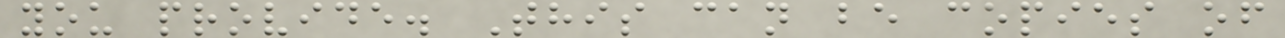you provide. This can be copies of
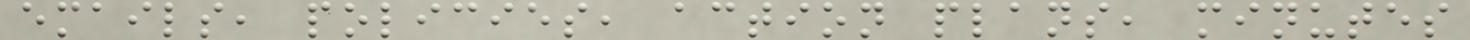emails, policies, action plans, minutes
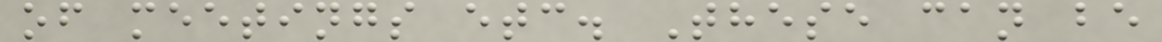of meetings etc. These can be
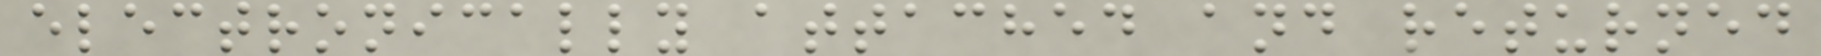electronically attached and returned
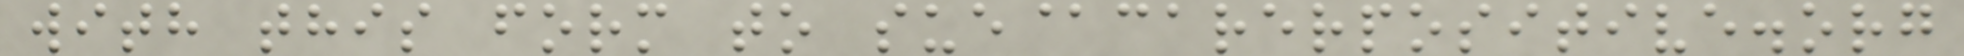with this form to sue@carerpositive.org
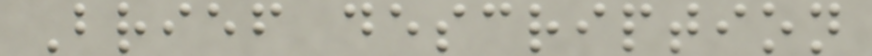Brief description
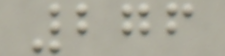276
